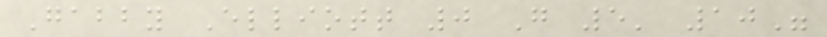Gabby Elliott 0 G 5' 10"
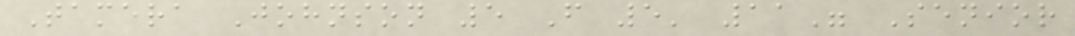Tamera Johnson 5 F 5' 11" Senior
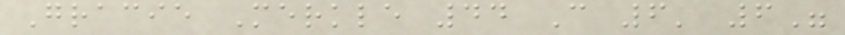Gracie Merkle 44 C 6' 6"
